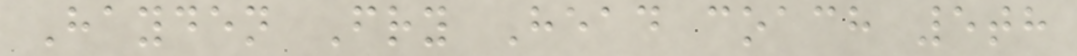Hayden Fry Head coach 5th
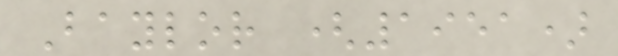Baylor (1951)
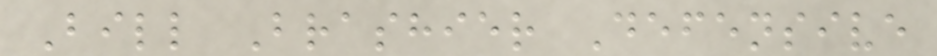Bill Brashier Defensive
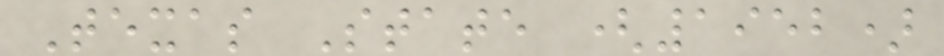Texas State (1952)
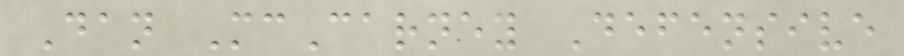Dan McCarney Defensive
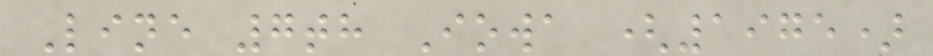Line 7th Iowa (1975)
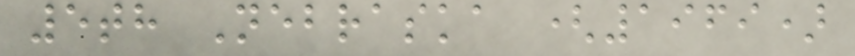5th Nebraska (1969)
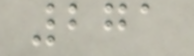271
